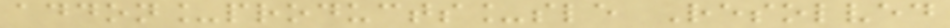addon_products_sle Resolved
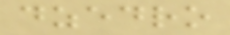dzedro
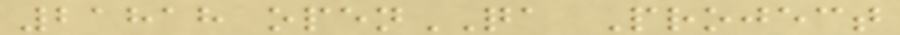21818 openQA Project
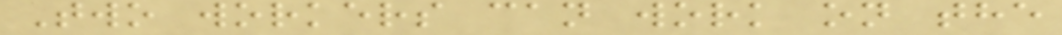Two workers can work on the
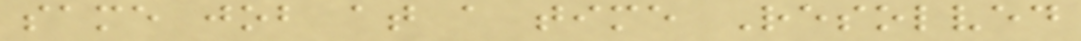same job at a time Resolved
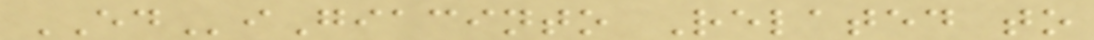EDiGiacinto Related to
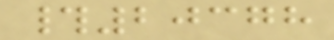#20378
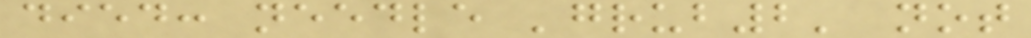died: needle 'grub2' not
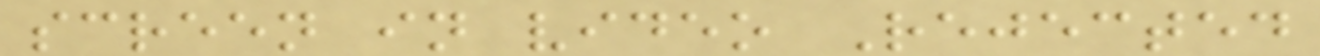screen in video Rejected
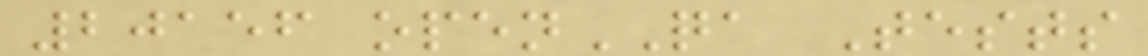20156 openQA Tests
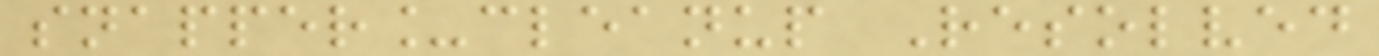snapper_cleanup Resolved
